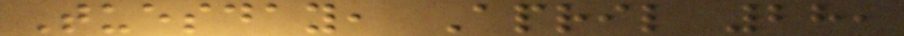Tuesday, April 28,
